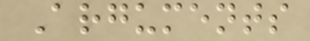Arguments
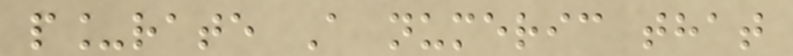p_rate A numeric that
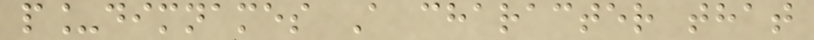p_dimnames A character that
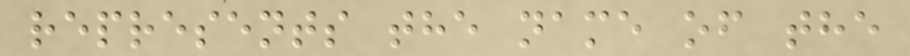represents the name of the
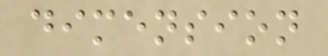dimension
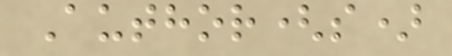Author(s)
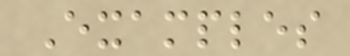Examples
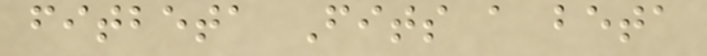fitbeta Fits a beta
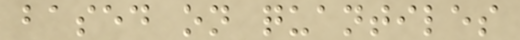based on quantiles
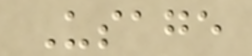Usage
